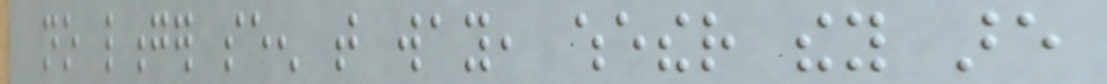no longer seen that way, whether they are
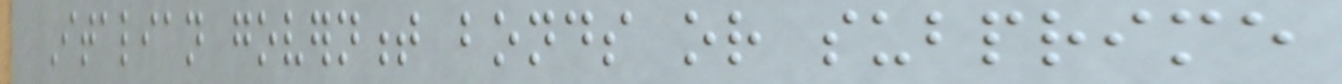Italian government bonds or subprime
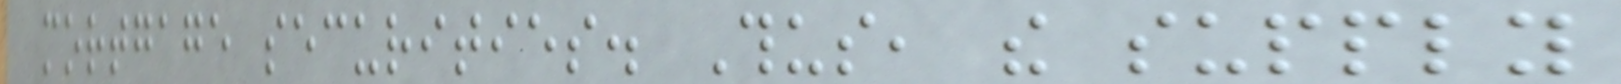mortgage securities. Thus, the supply
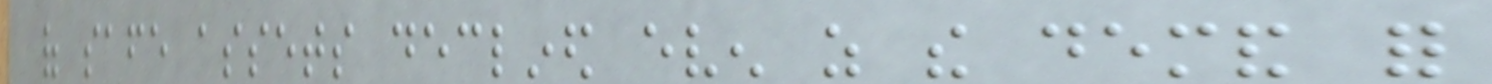of safe assets declined even as the demand for
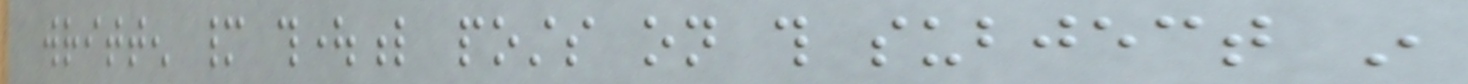written many thoughtful posts on this subject in
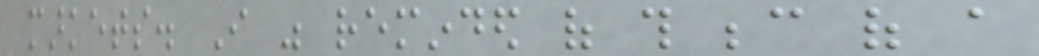markets. I was reminded of this because of a
